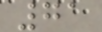71
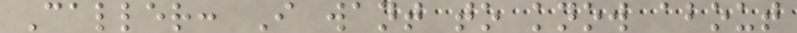Caller: I want to know about
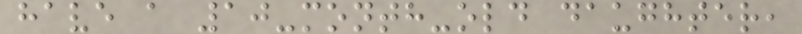have a 10-month-old daughter,
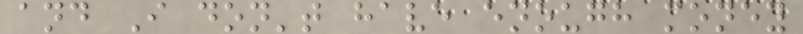and I don't have enough money
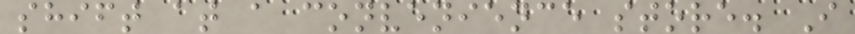shift at a convenience store. I
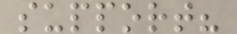support?
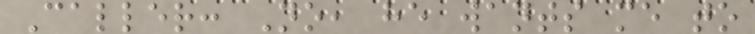Caller: No, he wants me to
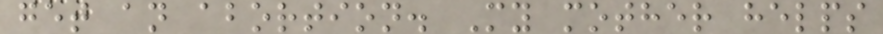get an abortion. My mother helps
